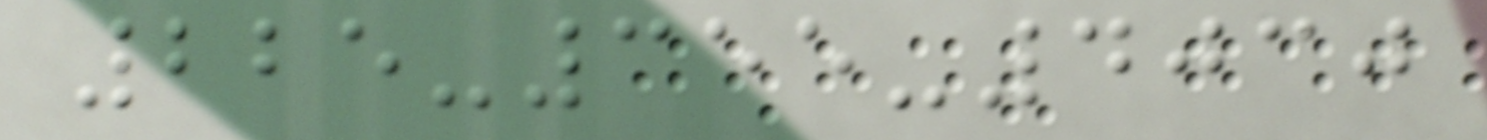225-355-4030
